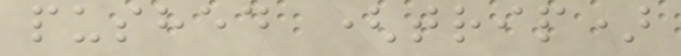pushed (trip)
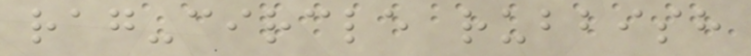rag-circle rubbish
